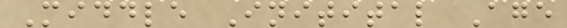Middle Initital Age
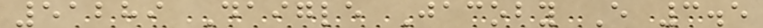51289 Daigle Jacoby E 3.5
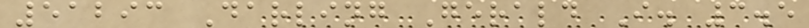51293 Darling Gerald I. 3.5
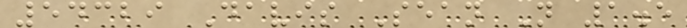54329 Davis Sean N 1.5
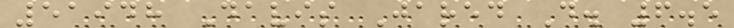51948 Davis Jared D. 6.5
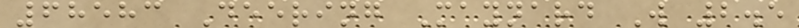68583 Deering Maynard W 2.5
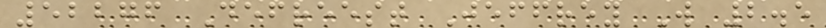52276 Defreest Jeffrey W 2.5
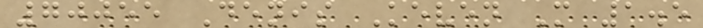70055 Denis Keven M 1.5
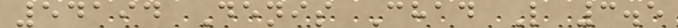54194 Denis Chad L 3.5
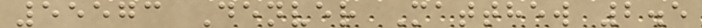55573 Denver Matthew 2.5
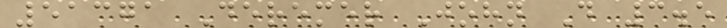51371 Deremer John D 3.5
